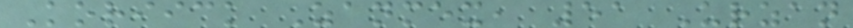Koriick Zanmex, 51 Urzan
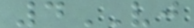4VJ
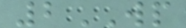2WP
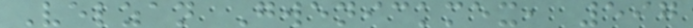Velzan Gwenickmex, 597
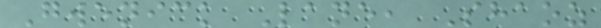Gwenick Lane, Shaoz
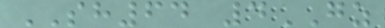SH64 4GZ
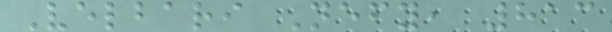Velbari Nefy, 813
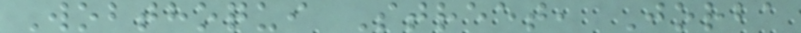Wobthoqui Street, Jorba
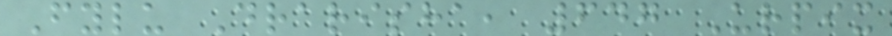Fylu Drarisha, 647 Urpix
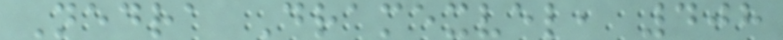Nedra Dramexvel, 408
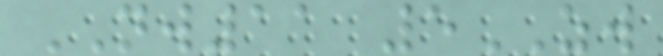NW11 5ZW
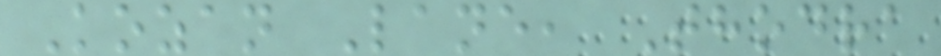Kozan Lane, Thodra
